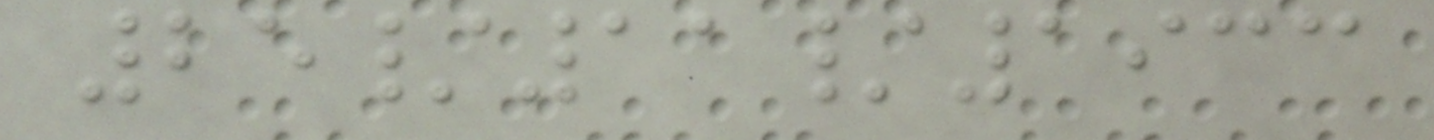25/11/1933
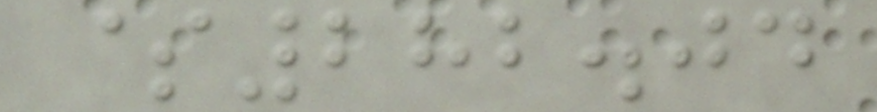$282.04
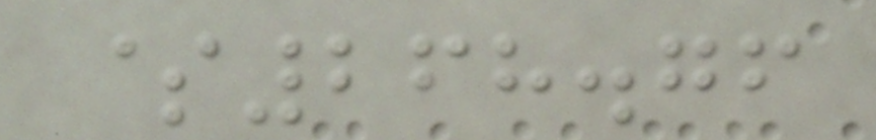$268.76
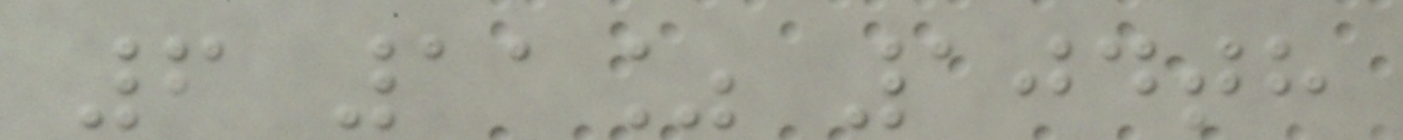6 11% 104th
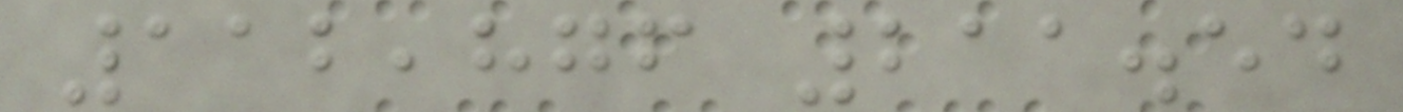112,876 211.54
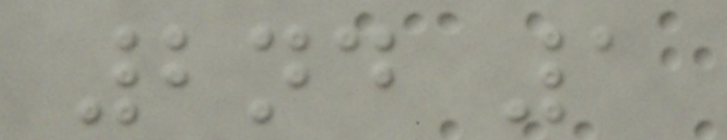2nd 1
